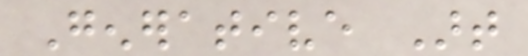Generative Art
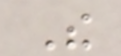The
